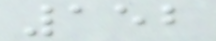152
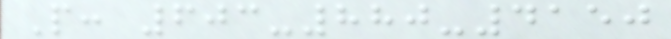P: 603-880-4150
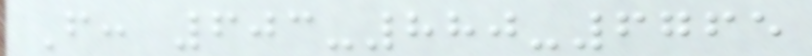F: 603-880-6765
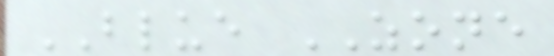BLUE ZONE
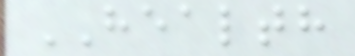HEALTH
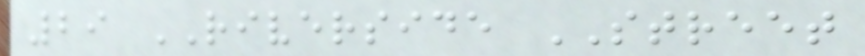29 RIVERSIDE STREET
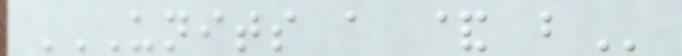UNITS A & B
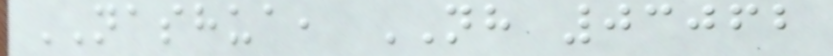NASHUA, NH 03062
